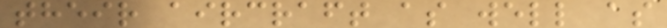their aircraft as well as
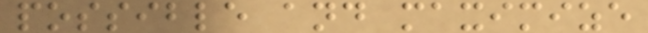possible and maximize
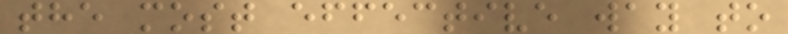the most effective way to
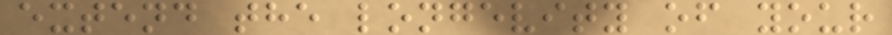extend the longevity of your
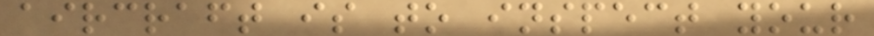aircraft is to inspect your
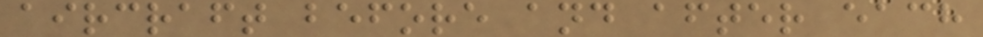aircraft before and after each
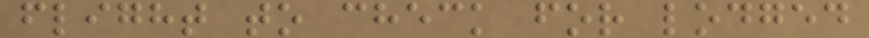flight to check for lodged
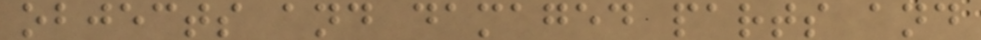objects and damaged parts and
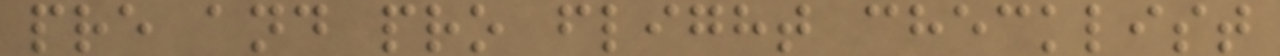pre and pro flight checklist
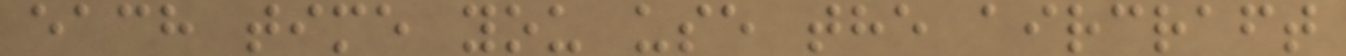each time you use the aircraft
